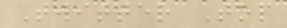Twitter Top
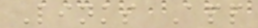Links App
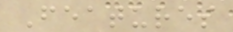Features
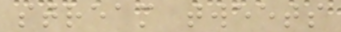stream tweets
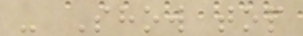- Show top
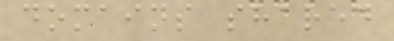domains shared
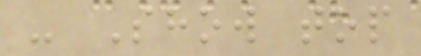- Show top
